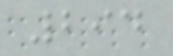294
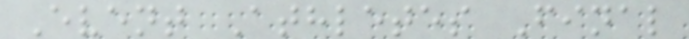Event Athletes Final
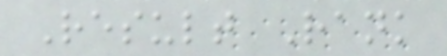Result Rank
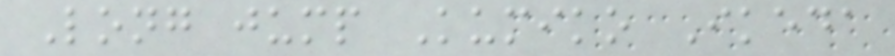Long jump Kumiko Ikeda
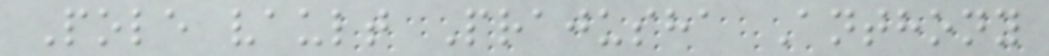Pole vault Prajusha Anthony
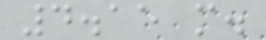4.15 m.
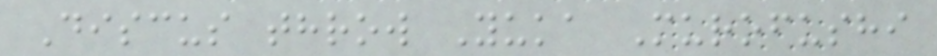Discus throw Yuka Murofushi
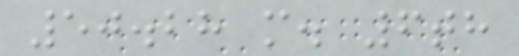50.28 m. 6th
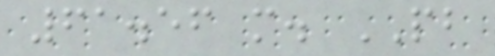61.56 m. PB
